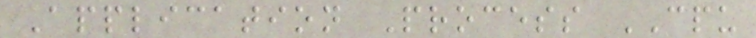Application Process CPU
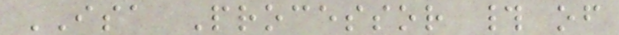ISA Processor # of
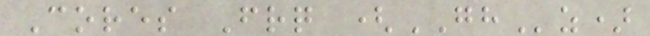Cores Frq (GHz)
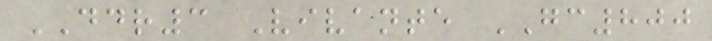DDR3 Vivante GC800
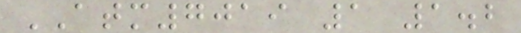ATM7019 1 1.2
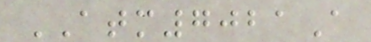ATM7021A
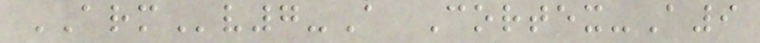ARMv7-A Cortex-A9
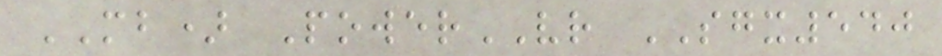MB) PowerVR SGX540
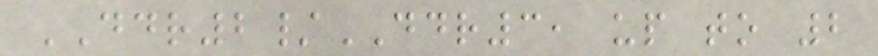DDR2/DDR3, up to 2
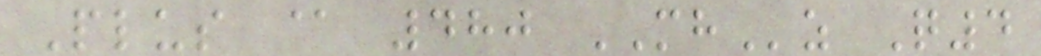Plus @ 480 MHz Q4
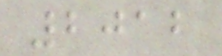2012
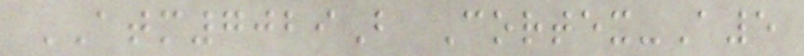ATM7029B Cortex-A5
